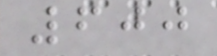600
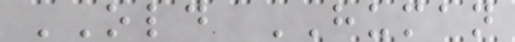OLD HUMAN
